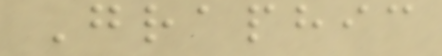Graphic
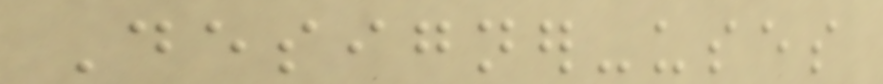Designer-uses
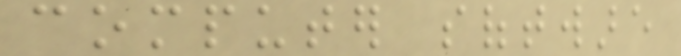computer software
